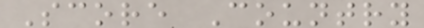Score Country
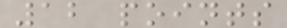12 points
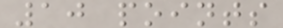10 points
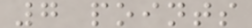7 points
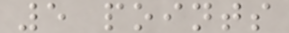5 points
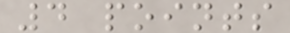4 points
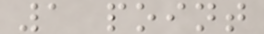1 point
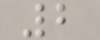2
